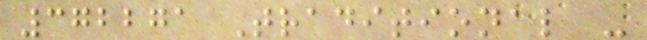372271 Traditional -
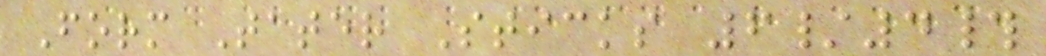Form Tater Sticks 6/4#
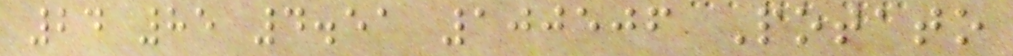24 85 4.51 100506 Potato
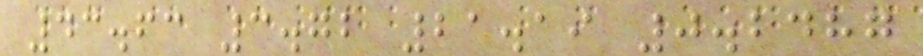43.63 3.72 21.19 0.2487
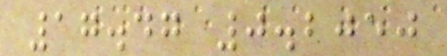17.47 0.2050
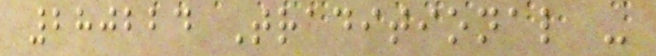280224 Traditional -
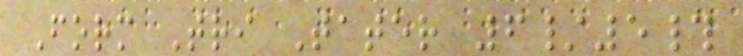Form Tri Tater 6/5#
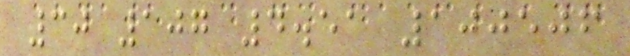30 107 4.51 100506
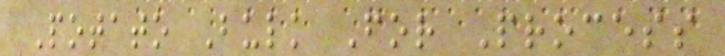Potato Bulk For Process
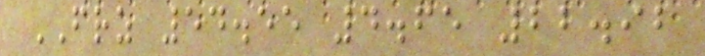FRZ 54.55 4.65 22.92
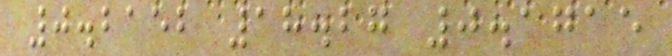0.2152 18.27 0.1715
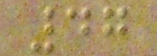47
